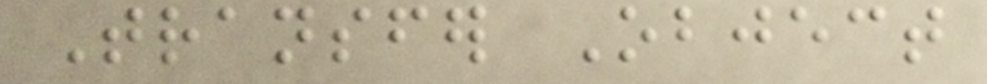Transfer Object
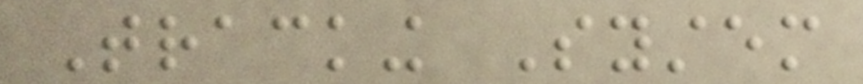Tracking System
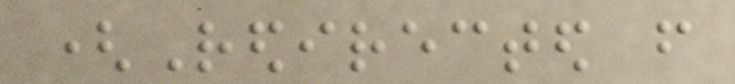(Redirected from
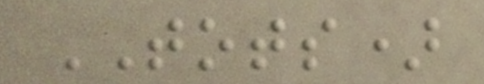TOTS)
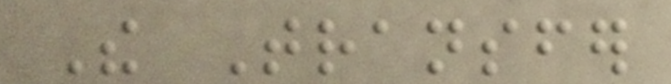The Transfer
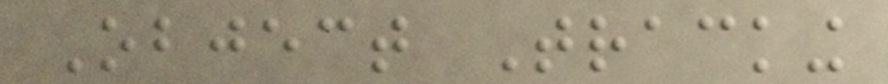Object Tracking
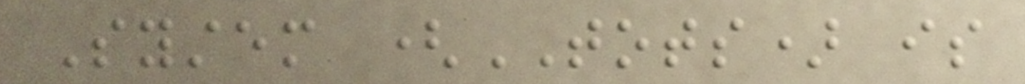System (TOTS) is
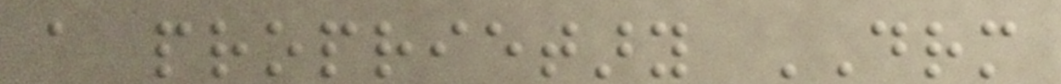a proprietary DRM
